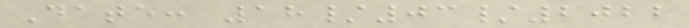Date: 18/03/2022
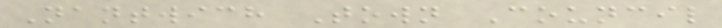Nantwich Town Council
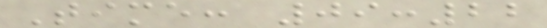Time: 09:22
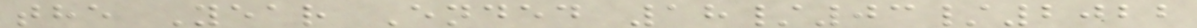the Year Ended 18/03/2022
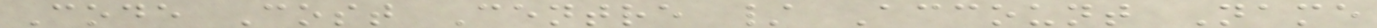Code Cost Centre / Account Name
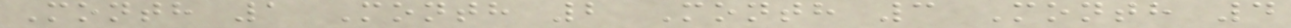Month 1 Month 2 Month 3 Month 4
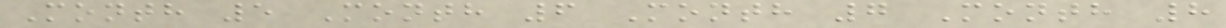Month 5 Month 6 Month 7 Month 8
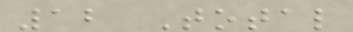12 Total
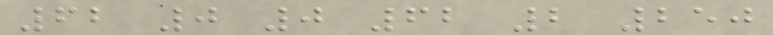62 0 0 62 2 250
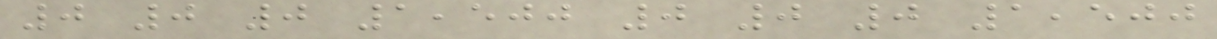0 0 0 1,500 0 0 0 1,500
